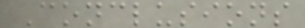Conclusions
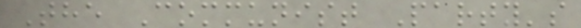The Communist Party's
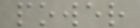power
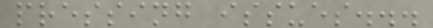pressing issues...
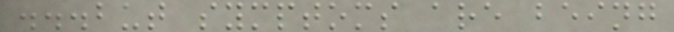...but symptoms are being
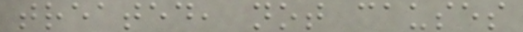treated, not causes
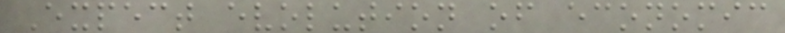Expect evolution of economic
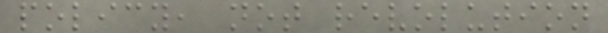policy, not revolution
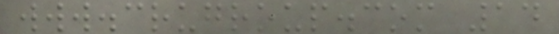www.crugroup.com 14
